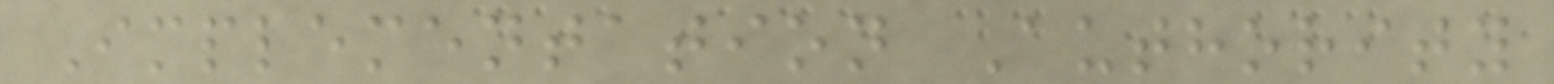Implementation Authority
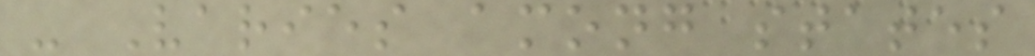- Varies among states
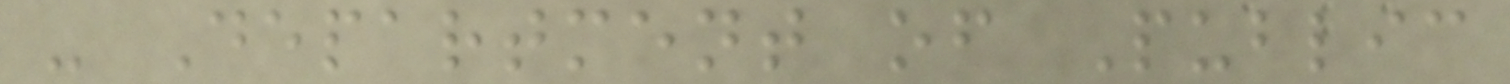- Department of Public
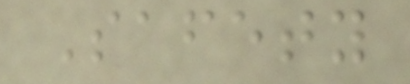Safety
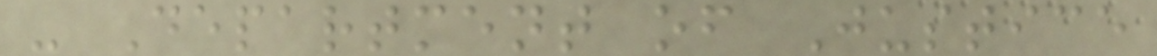- Department of Justice
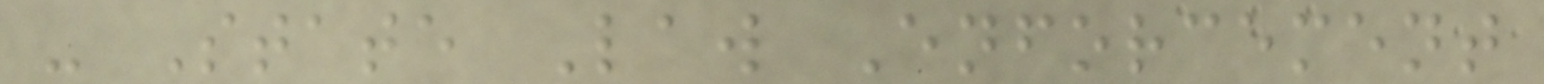- State Law Enforcement
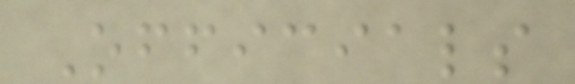Officials
